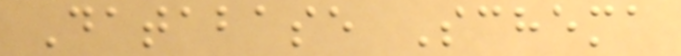Database Schema
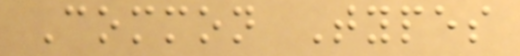Common Types
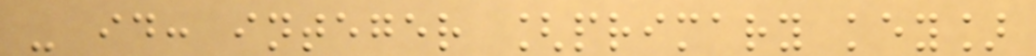- id: integer [primary key]
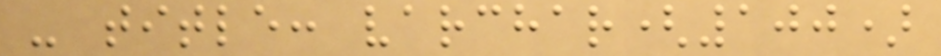- title: varchar(100)
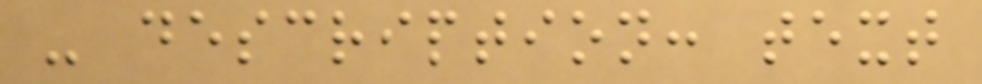- description: text
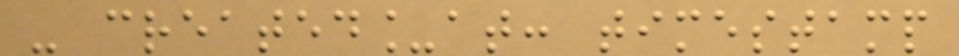- created_at: timestamp
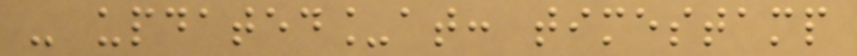- updated_at: timestamp
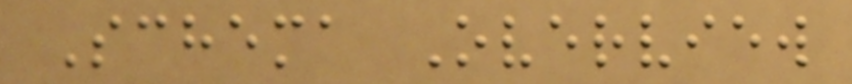Schema Overview
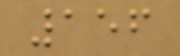156
